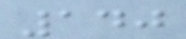140
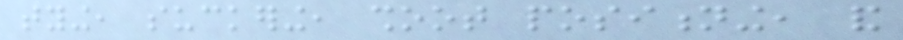tying, suckering, shoot positioning, and
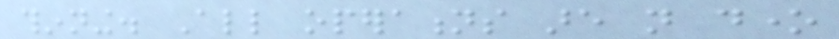thinning. All operations are not done
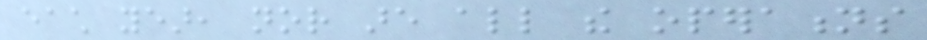each year, nor are all the operations
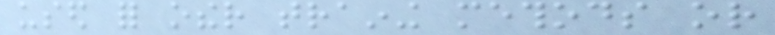used for other training methods or
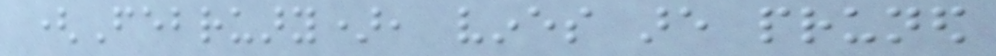(February), vines are pruned
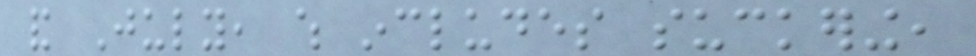and July, which includes suckering,
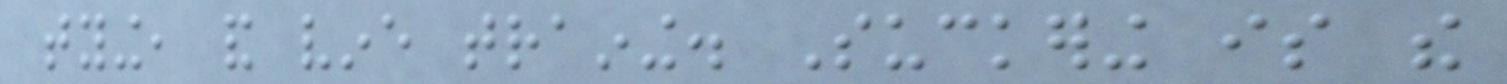tying, and vine training. Suckering is the
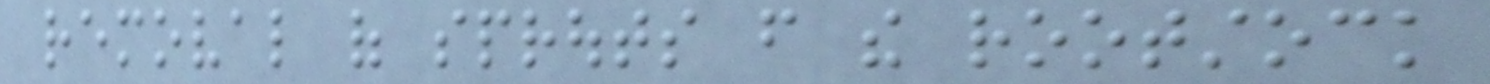removal of sprouts from the rootstock
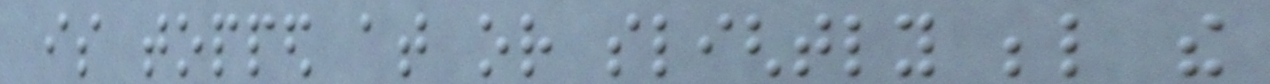is topped at or slightly below the
